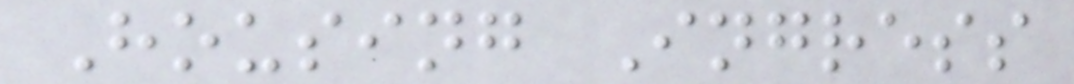Housing Ingress
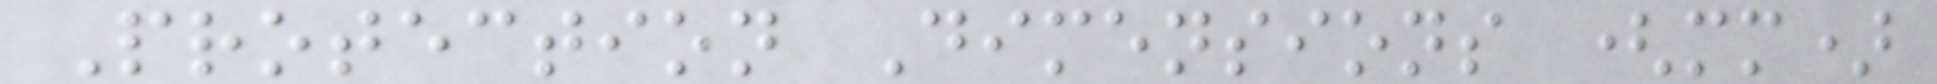Protection Dimensions (mm)
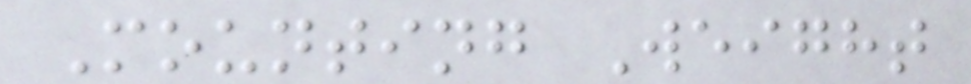Mounting Weight
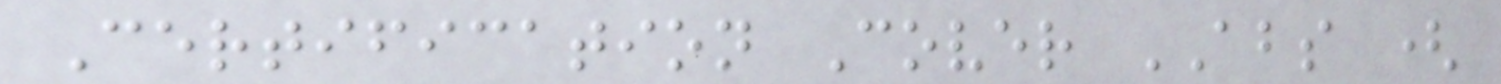Certification Cover ABS (
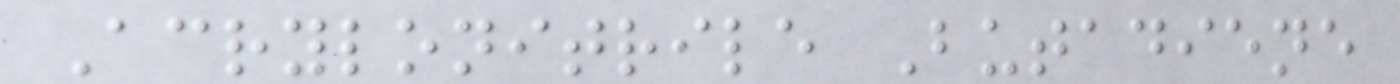Acrylonitrile Butadiene
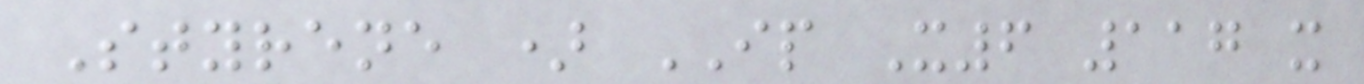Styrene ) IP X6 117 x
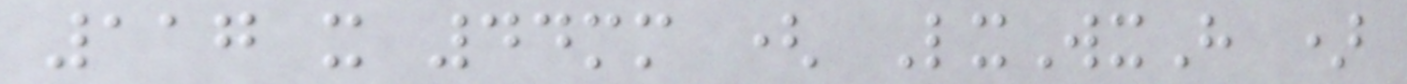117 x 44mm ( LxWxH )
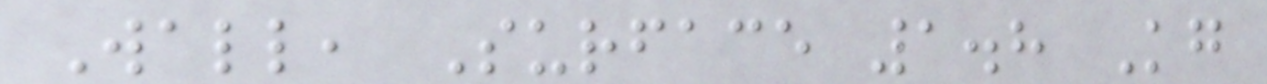Wall, Surface 1.8 Kg
